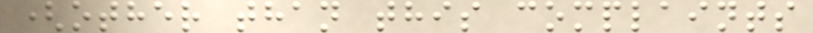(other than this complaints
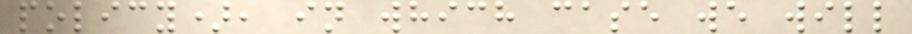policy), in which case we will
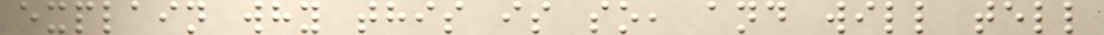explain why this is so, and will tell
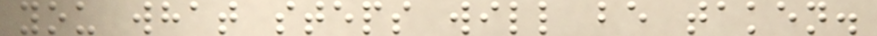you what steps will be taken.
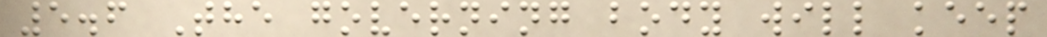5.6 The governing body will keep
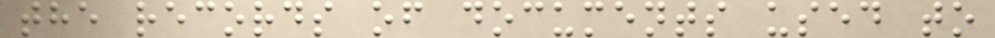the records of documents used to
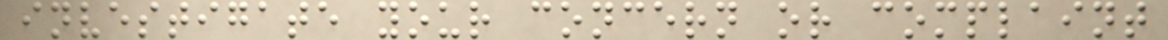investigate your concern or complaint
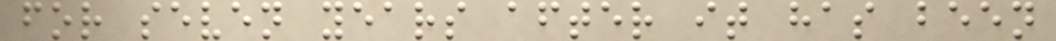for seven years after it has been
